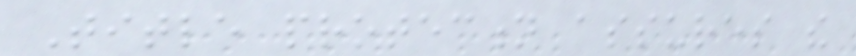Title protection assures the
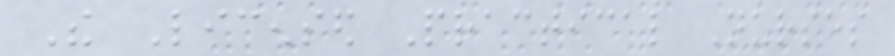The Licensed Practical Nurses
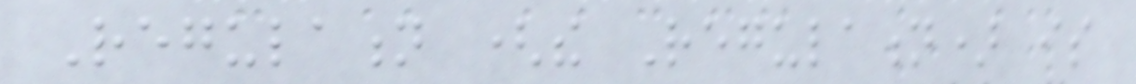Regulation (the Regulation) is
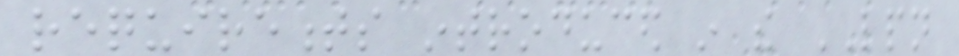requirements introduced in the LPN
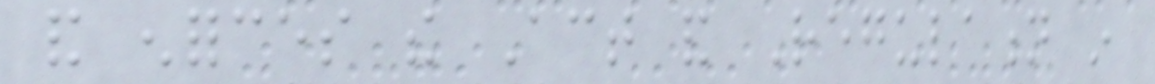and enforces the Act and Regulation in
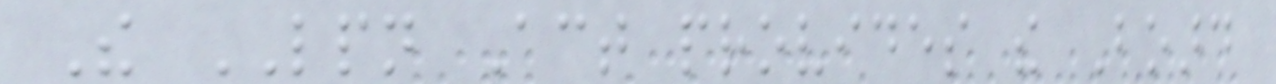The LPN Act provides the Board
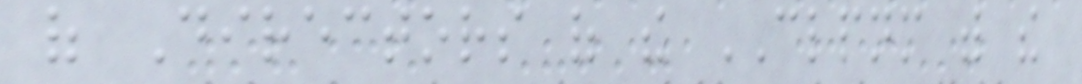of Directors of the CLPNM with the
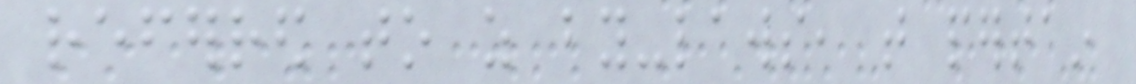referred to as by-laws, that pertain
